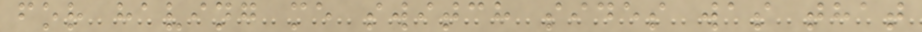for having me switch sides was that
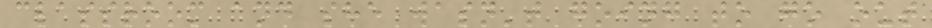classroom and she wasn't going to go out
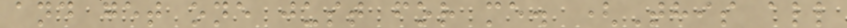and get one just for me. (This all
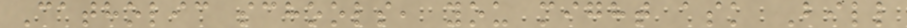Catholic schools, you might ask Bill
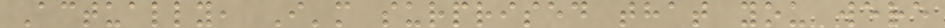Actually, I'm surprised that you were
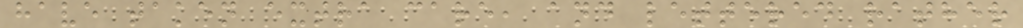have taken extra care, and lettered rather
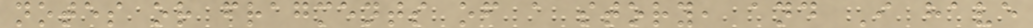notes or fragments of a story, and I have
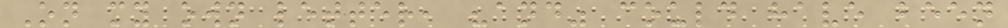On my own letter, "and" could have been
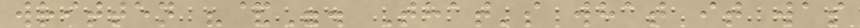written "&". That's what it was
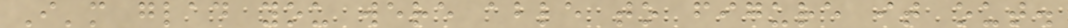I'm glad you were able to figure it out.
